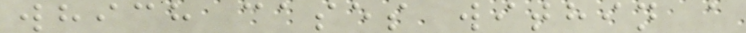which cases within a
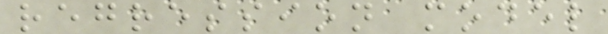regression model
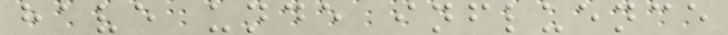have unde influence
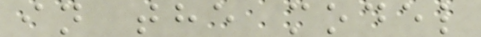in the model
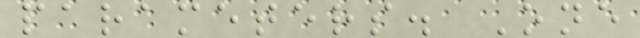parameters. One
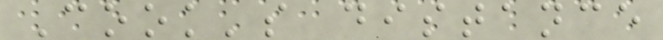Cook's distance
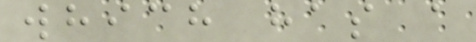which has a
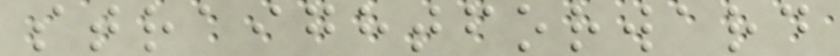straightforward
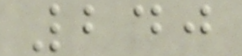240
